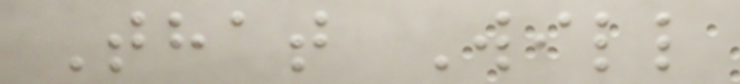That Will
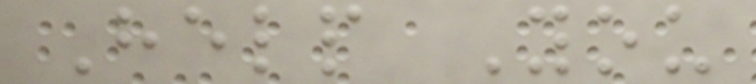Help You
